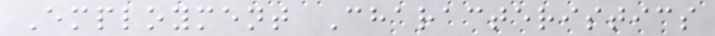Employment Characteristics
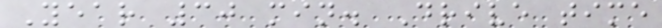Year 30 min. Drive time
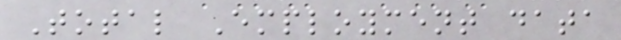Total Employment data
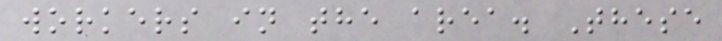workers in the area. These
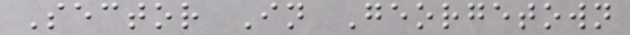Sector In Georgetown
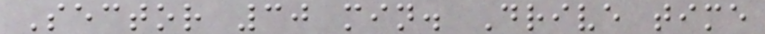Sector 30 min. Drive time
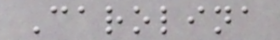Carolina
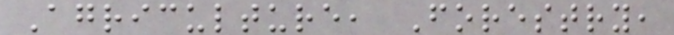Agriculture, Forestry,
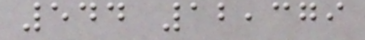544 12,379
